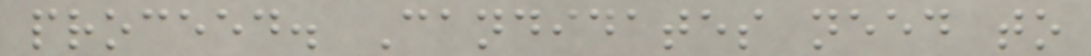proceed. Candidates need to
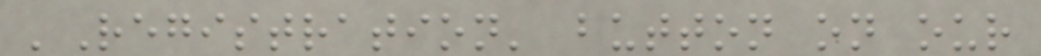'Registration' button on our
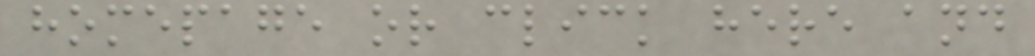homepage or click here and
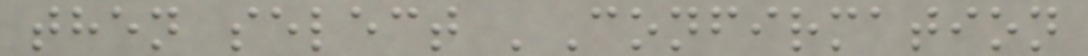then select 'Confirmation
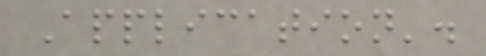Application'.
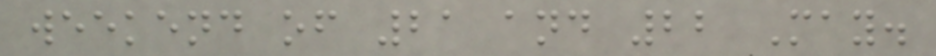weekend of 21 and 22 May.
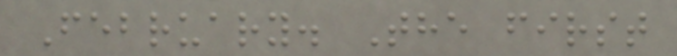February. The first
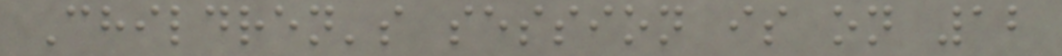Children's session is on 12
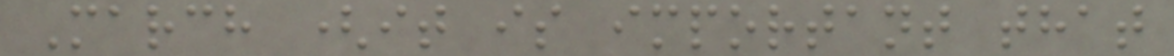March (it is important that
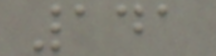141
